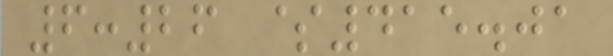6:26 $415.01
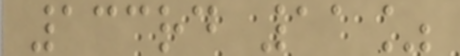133rd 11%
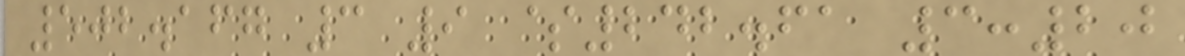502.167 3 9 $242.61 3:20
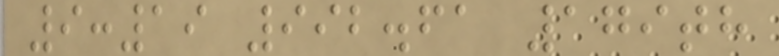9:19 992.61 179th
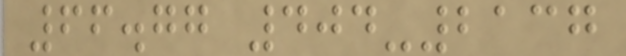66.77 404-2137
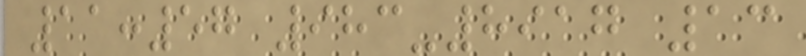11:57 983-8917 13
